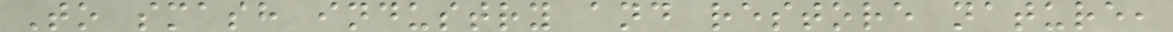To smash industry and restore nature,
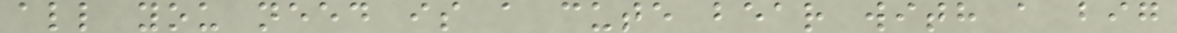all you need is a cute bear with a big
